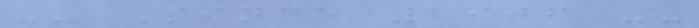-- Since 1906 --
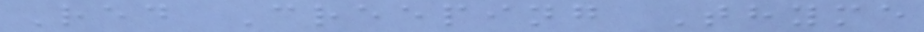Red Creeping Thyme
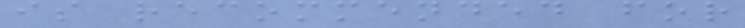is recommended for
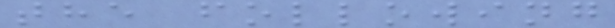the following
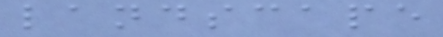landscape
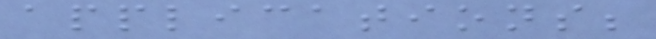applications;
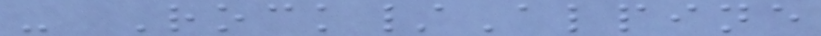- Rock/Alpine
